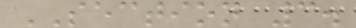SECTION 3.
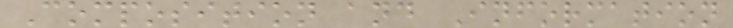Composition and Information
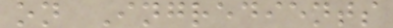on Ingredients
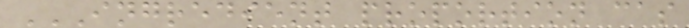INGREDIENT PROPORTION CAS
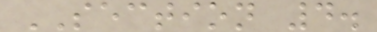SECTION 4.
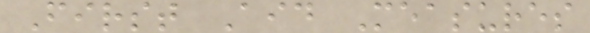First Aid Measures
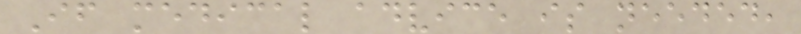If medical advice is needed,
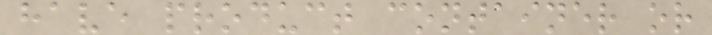have product container or
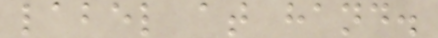label at hand.
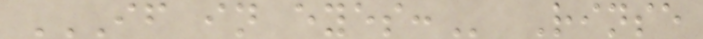IF IN EYES: Rinse
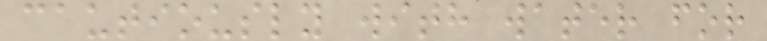cautiously with water for
